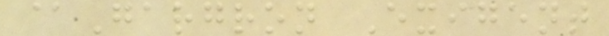@Gargron Exigent
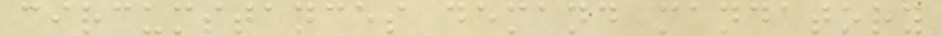circumstances demand mandatory
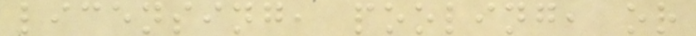licensing, pooling, or
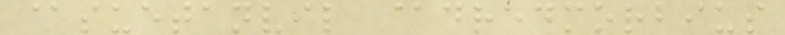@suetanvil @dredmorbius
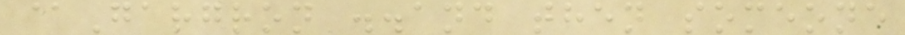@Gargron ..and then someone
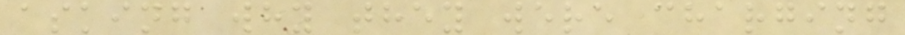asking why they were charging
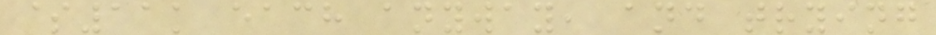$11k each anyway, and trying
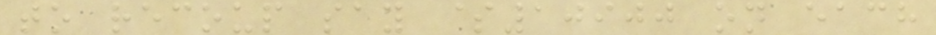to recoup say $10900 on each
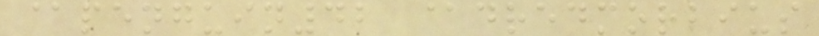@penguin42 @dredmorbius
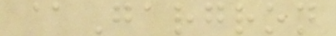@Gargron
